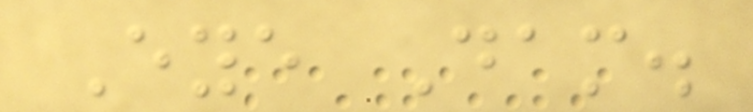Eye Dam.
